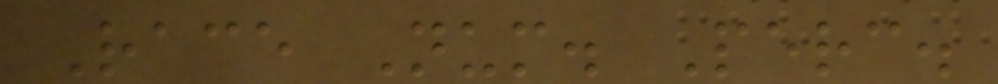Race Num. Perc.
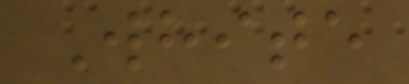White
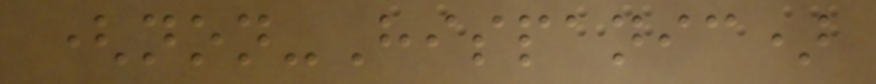(non-Hispanic)
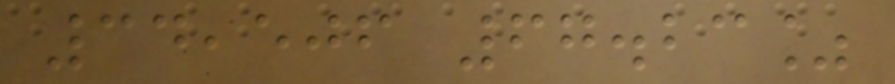34,506 67.23%
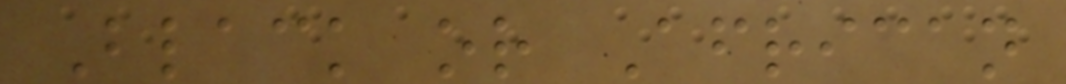Black or African
